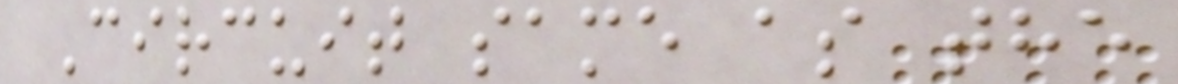Circuit same as the
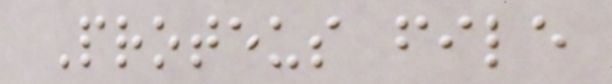Proteus file
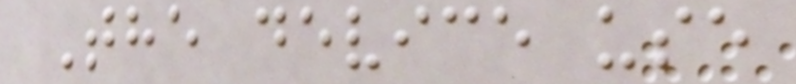The device use
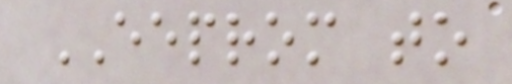EEPROM to
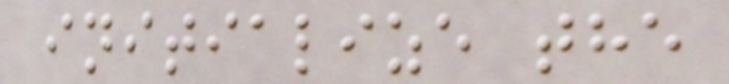initialize the
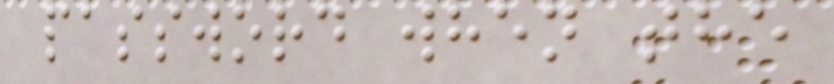password when the
